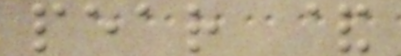pear &
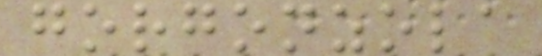gorgonzola
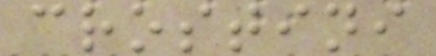crostini
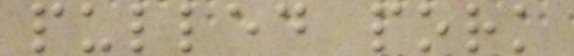pulled pork
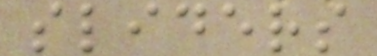sliders
